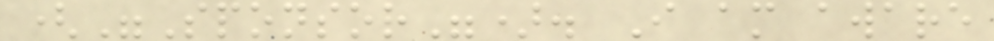("Sponsor"). I am aware
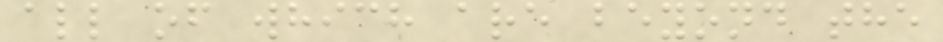all of which are beyond the
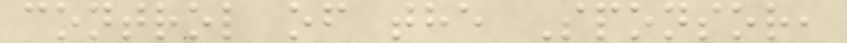control of the Sponsor,
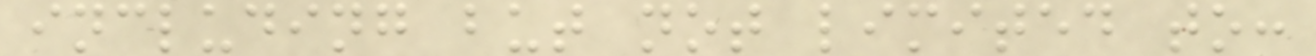including but not limited to:
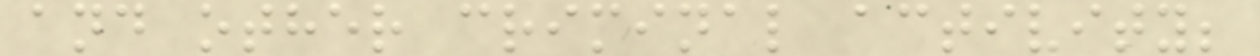and other criminal activity;
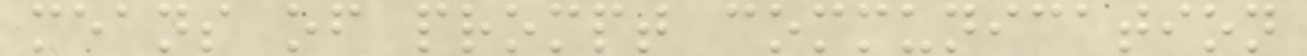means of prompt communication
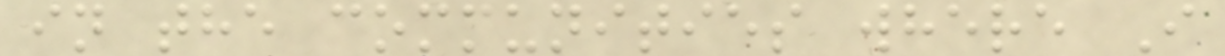in the communities where I
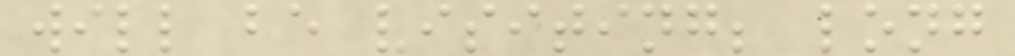will be visiting; long
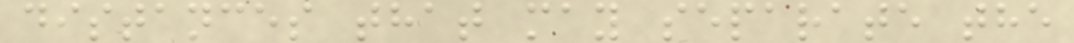distances that may separate the
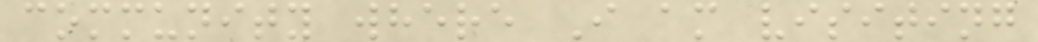community where I am visiting
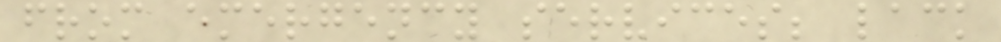from emergency services; lack
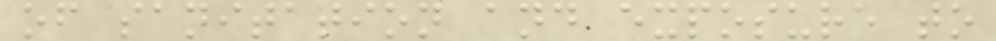of sanitation and exposure to
